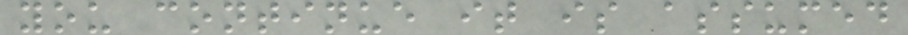you continue it is assumed
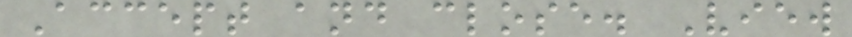Accept and close. View
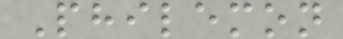Philemon
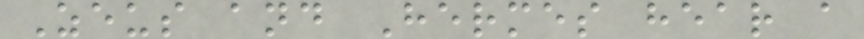Zeus and Hermes hear a
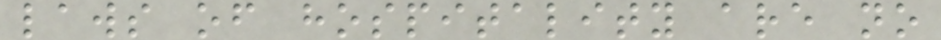laws of hospitality are no
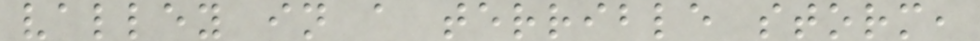valley in a terrible storm,
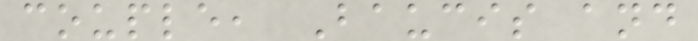couple, Baucis and
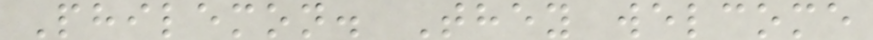Philemon. They welcome
